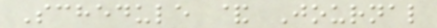Schedule & Journal
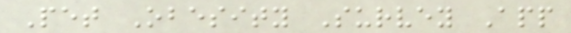Pet Obesity Survey App
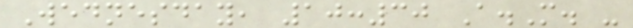Wednesday, 10:30 A.M. -
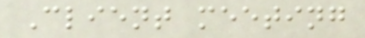Client meeting
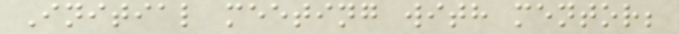Initial meeting with mentor;
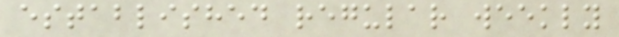established regular weekly
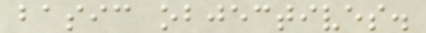basic objectives.
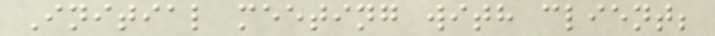Initial meeting with client;
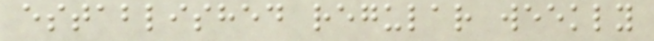established regular weekly
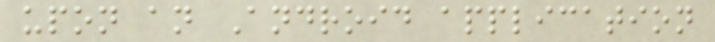upon an Android application
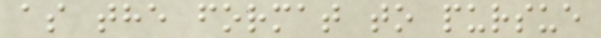as the format to pursue
